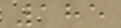185
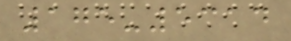175-5314
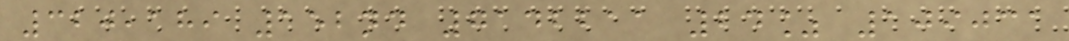320,189 152nd 7142211 24% 109031
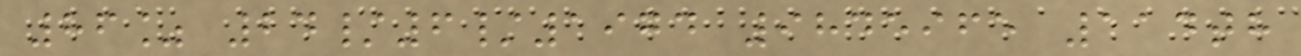86% 24/6/1974 9845965 114th
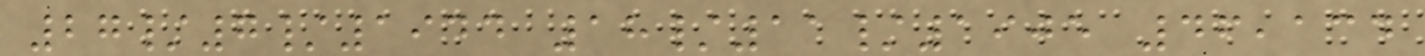27/7/1944 18/11/1905 46,134
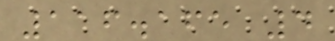116.165 4
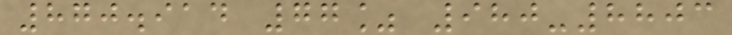870.914 77% 980-8803
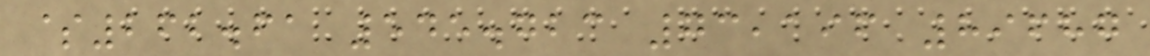$262.61 545.723 73,196 89687
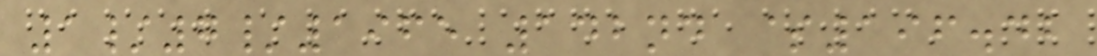1/7/1965 142nd $196.42
